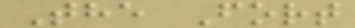The Fort
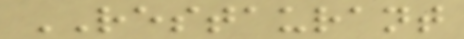RESTAURANT
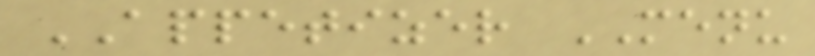APPETIZER MENU
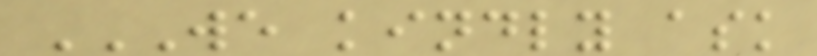WE KINDLY ASK
